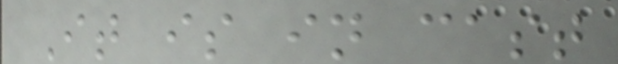It is in cast
